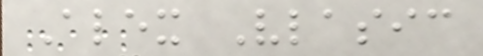Alex Vlasic
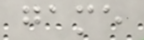game
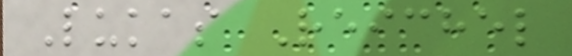Lukas Reichel
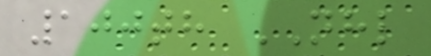100th NHL
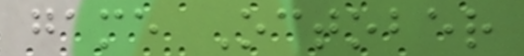game October
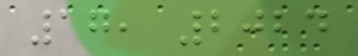17, 2024
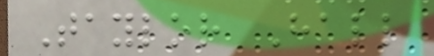Taylor Hall
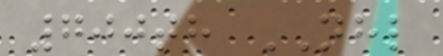700th NHL
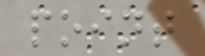point
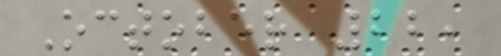October 22,
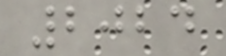2024
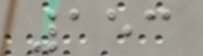153
